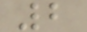2
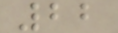22
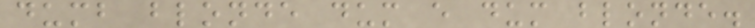dumb blonde dum e dum blonde.
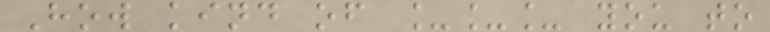How kind of ___ you to
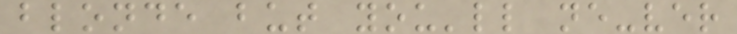blonde but you'll ne-ver
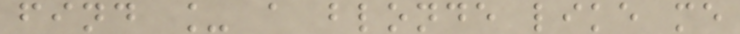find _ a blonde like me
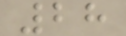28
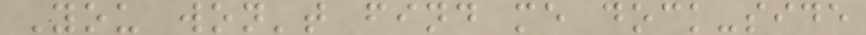You won't find me dock-side
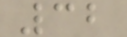32
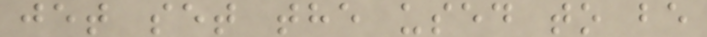jet set the used to be
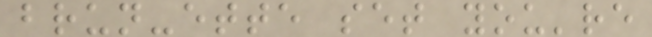brun-ette set you're
